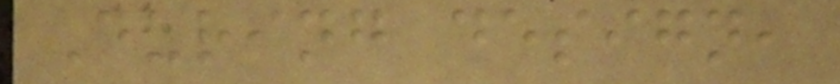During design,
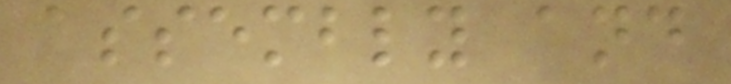assembly and
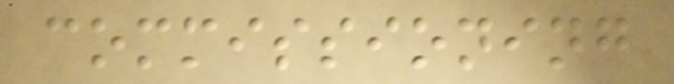commissioning
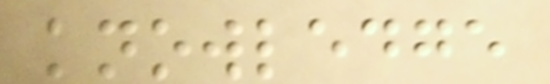knowledge
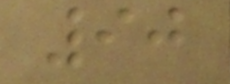90
